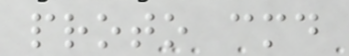proto cmd
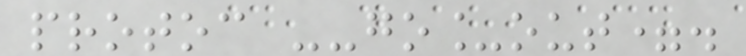protoc --go_out=.
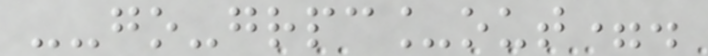--go-grpc_out=.
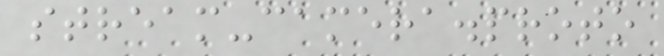stream-camera.proto
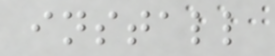install
